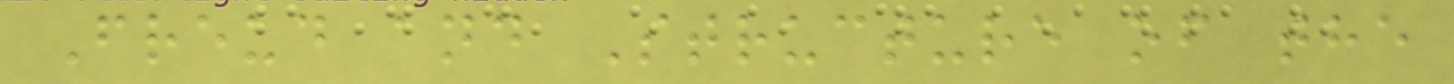Freud and Structure of the
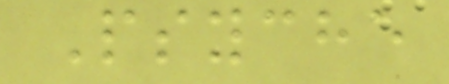Psyche
